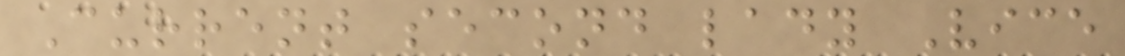Current second lady Vice
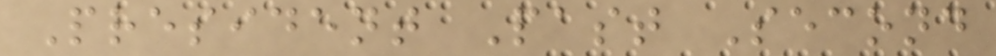President Past Second
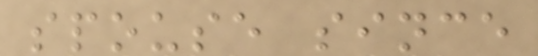spouse since
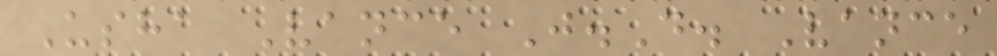Usha Vance J.D. Vance
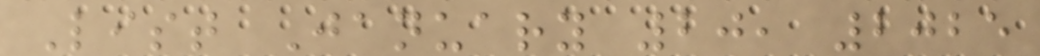List January 20, 2025
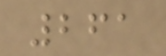261
